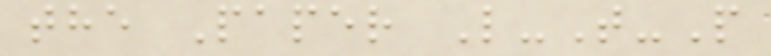the Paper L-T-P
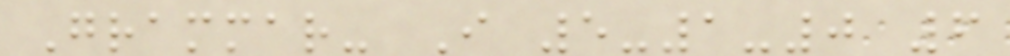Grammar- I 5-1-0 6
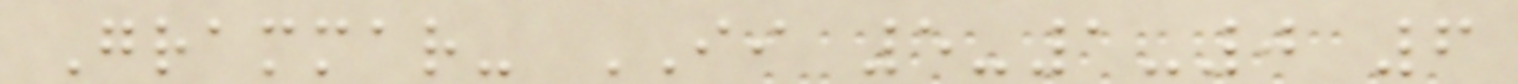Grammar- II 5-1-0 6
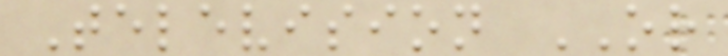Television OR
